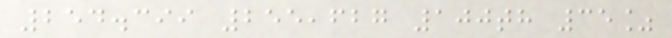254.399 255,627 100th 35%
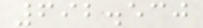692.530
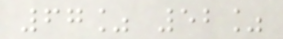67% 52%
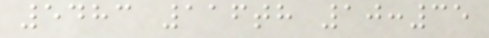5483 116th 10:35
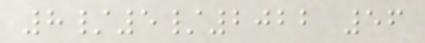8/5/2022 56
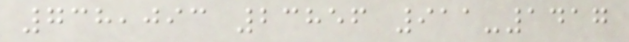738,093 23856 911-1417
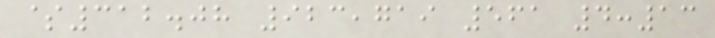$312.08 923,719 561 4:13
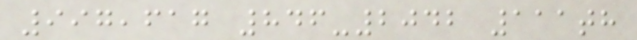997,617 846-2042 111th
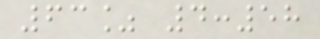63% 4:58
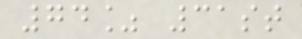74% 31st
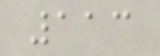113
